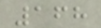168
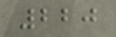220
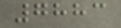7883
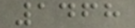1468
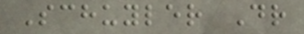Schuyler Dr
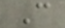C
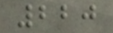220
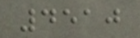4510
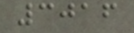3016
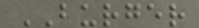BURGER
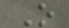O
